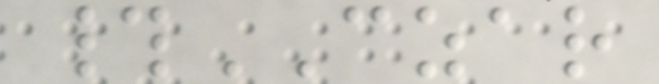#CZAR
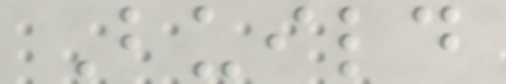Build
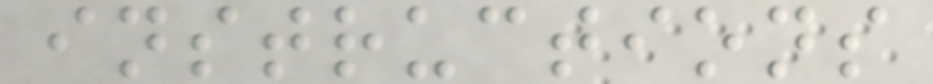instructions
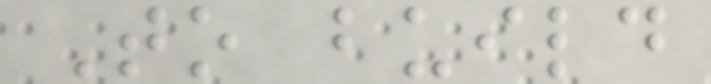To build
